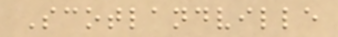Scotlandville
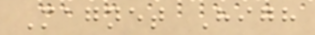Magnet High
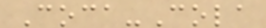Coca-Cola
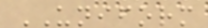UNIFORM
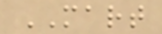MART
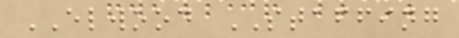ELWOOD STAFFING
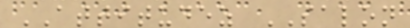ATTITUDEZ SALON
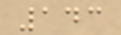143
